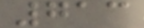713
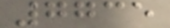7735
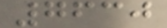7630
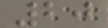20
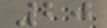20
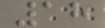18
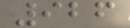926
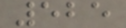525
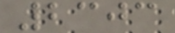2303
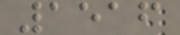1516
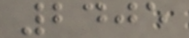2405
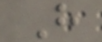H
